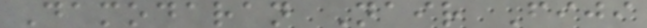Damodaran Nair Fiji
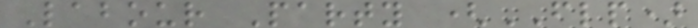Labour Party (FLP)
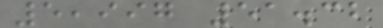5,997 51.32
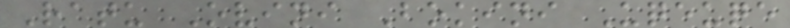Ratu Ovini Bokini Uqeuqe
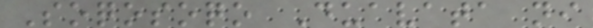Soqosoqo Duavata ni
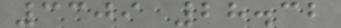3309 28.32
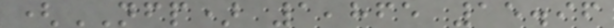(NFP) 1,865 15.96
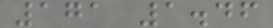171 1.46
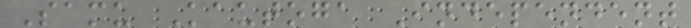Samu Kautoga Independent
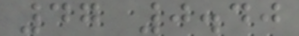47 0.40
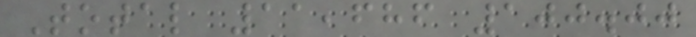Total 11,686 100.00
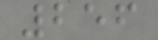256
